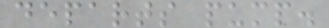departs pump.
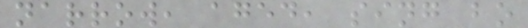narrow, aged, sing bo
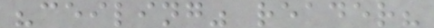"ceiling" reader?
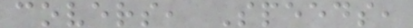covers, Speeds,
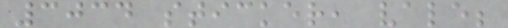3034 sticker, vale;
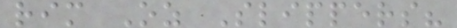rim Oz Slippers?
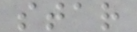star
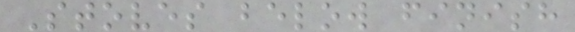Stoves below finish
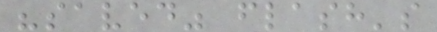"saved" flash's
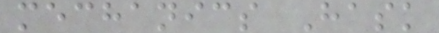mechanics Hask
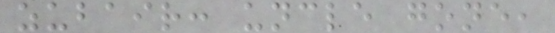zubair: uncle gone,
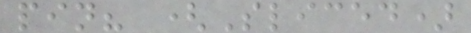pin? (Sliced)
